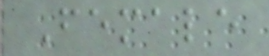Female
